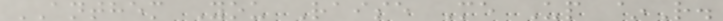ANTHEM You Raise Me Up ~R.
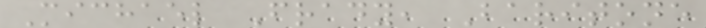Michael Frady, Baritone
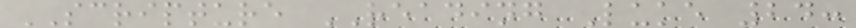SCRIPTURE READING Luke 24:
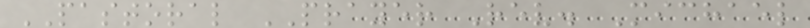PASTORAL PRAYER Rev. Michael
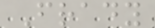Frady
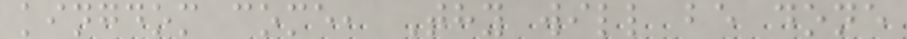kingdom come, Thy will be done
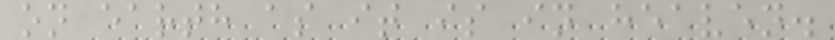on earth as it is in heaven.
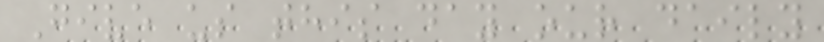Give us this day our daily
